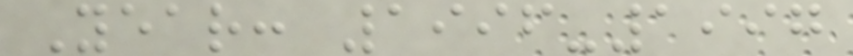Year: 1996-1997
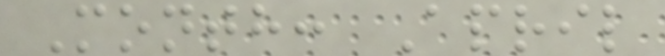Month: April
